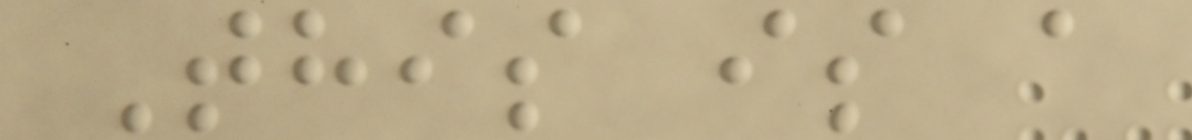This is a
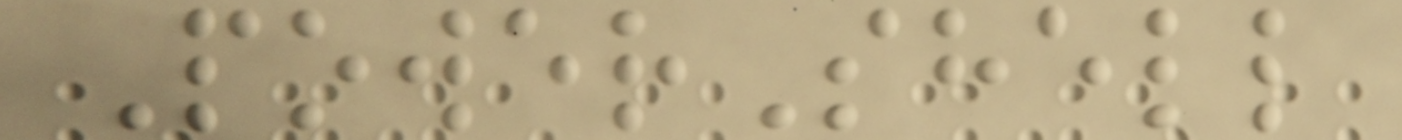PowerShell
